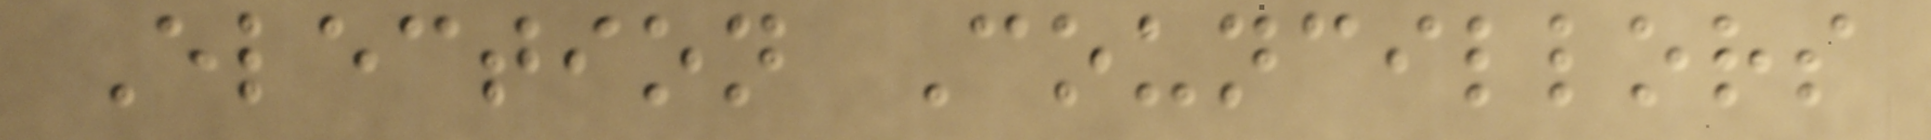Election Councillors
